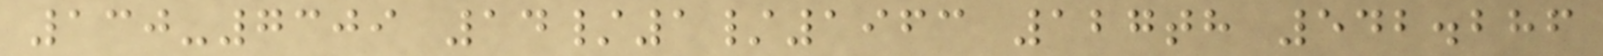130-7309 14/1/1963 127th 542.286
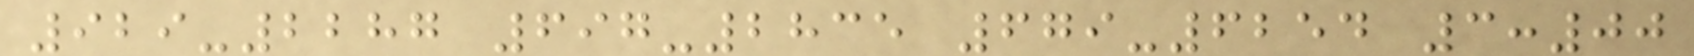929-2287 697-2835 679-6254 3:00
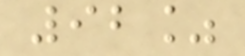92%
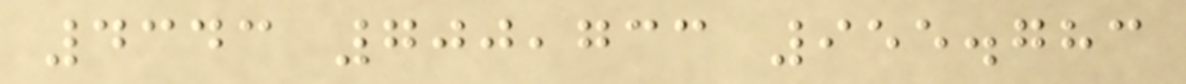4343 700,733 955.783
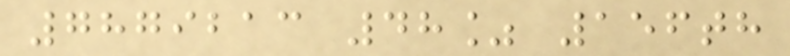7879213 48% 156th
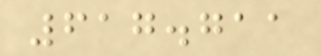617.711
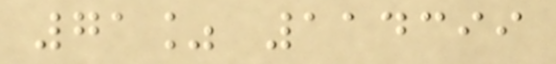71% 114399
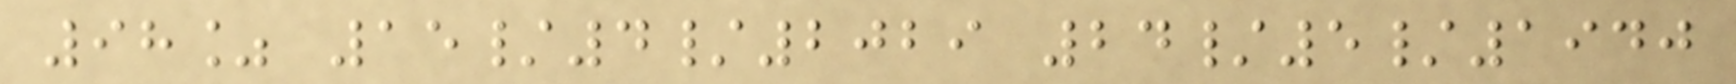98% 15/4/2029 24/5/1940
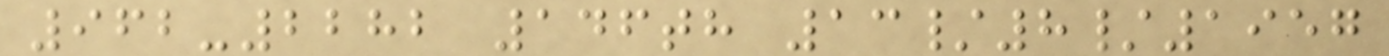962-2282 146th 13/8/1957
